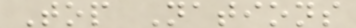Top Nations
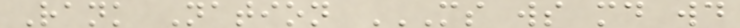Rank Nation MS WS MD WD
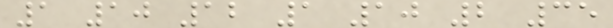1 10 12 1 10 2 35
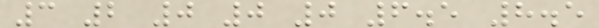3 2 0 0 0 6.5 8.5
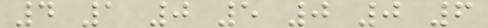4 1 0 5 0 0 6
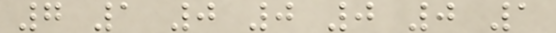7 1 0 0 0 0 1
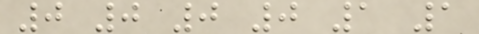0 0 0 0 1 1
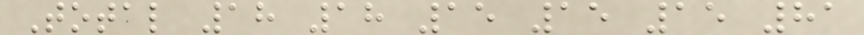Total 18 18 15 15 15 81
